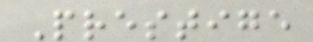Prestige
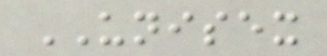UNISEX
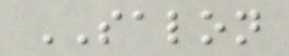SALON
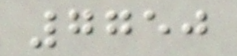7750
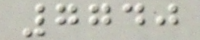7740
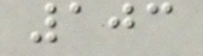103
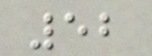52
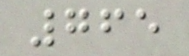765
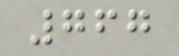767
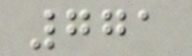771
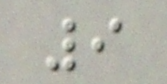9
